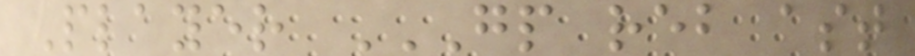Player GP REB AST
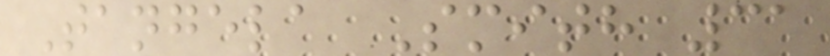Tangela Smith 31
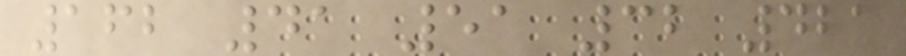162 41 51 32 421
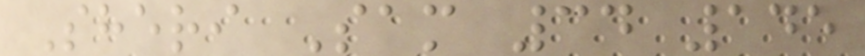Sheri Sam 34 145
